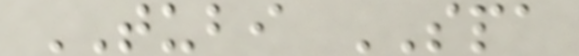TUBI SPA
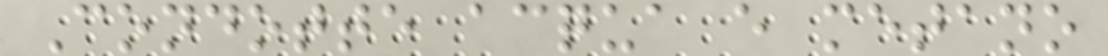Condotte acqua e metano
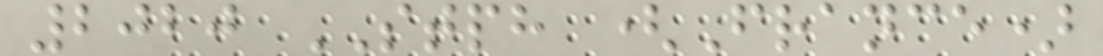2020 STPH (France)
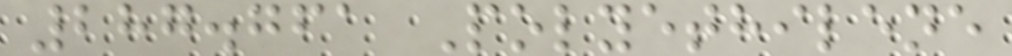287.761 Polyethilene
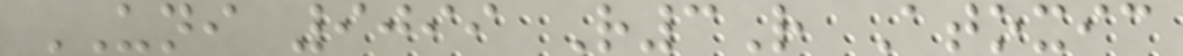UNI 9099 R3R Atoxic
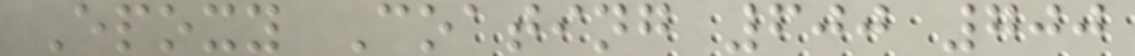Epoxy Coating 600 700
